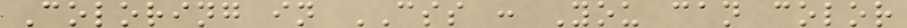Coloring in CSS : You can color
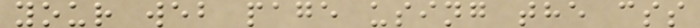your web page using the css
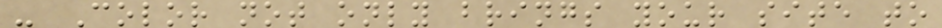- Color not only brings your site to
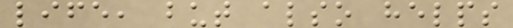life, but also helps
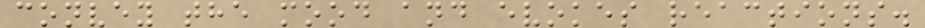convey the mood and evokes reactions.
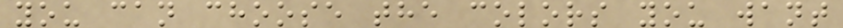you can choose the colors you want
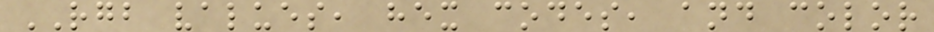RGB values, hex codes, and color
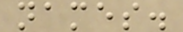names.
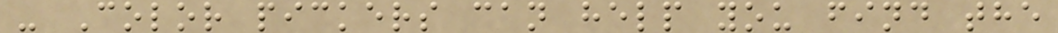- Color pickers can help you find the
